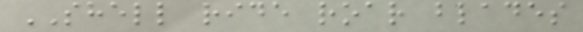SHELL ride roar blades
